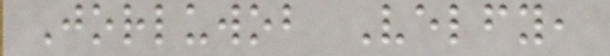Jorluwob Velfy,
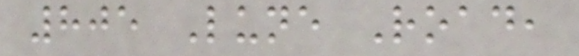805 Lune Road,
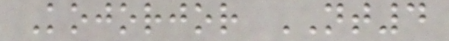Kojorjor NT4
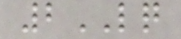2LQ
